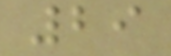29
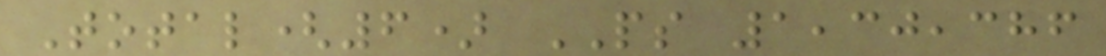Total(6) PS 1,30,386
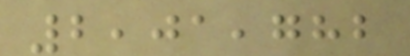2,01,782
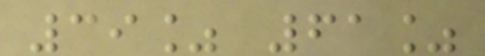39% 61%
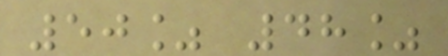50% 48%
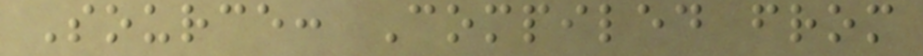Source: Compiled from
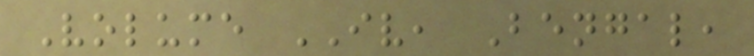Volume IV, Bengal,
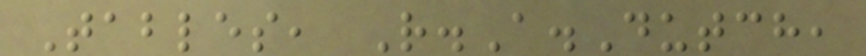Tables, R.A.Dutch,
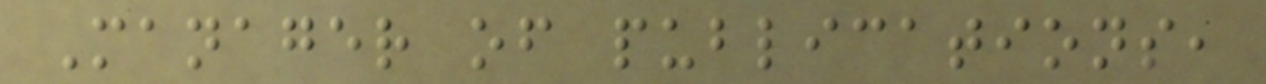Manager of publications,
